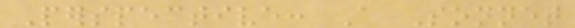Perspective: A Sonnet
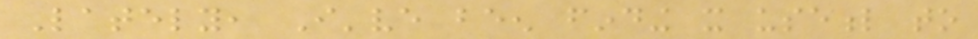Lately, I've been finding it useful to
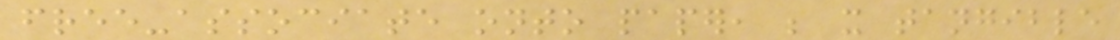free-associate onto paper, be it tangible
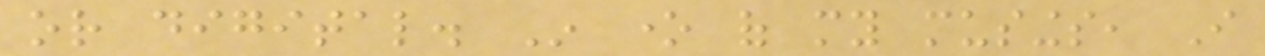or digital. In one of my musings, I
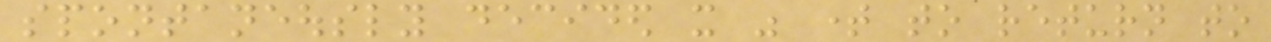spontaneously decided it was time to return to
